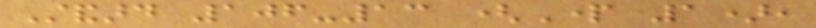Standard 106-13 (Part 1),
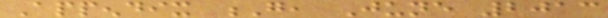Appendix G, June 2013
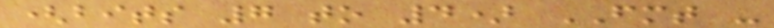(bits 7 to 4) FMT -
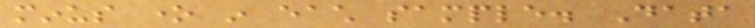minus one in each sample. Data
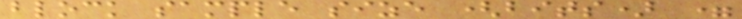block sample size (bits) =
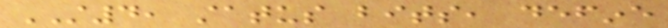ST4, status bits, define
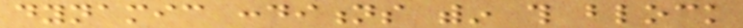dynamic conditions within this block
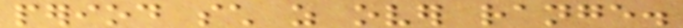period such as over range.
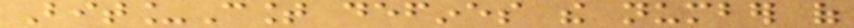Bit_Count defines the number of
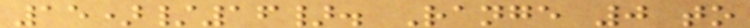15)/16}. Range 0 to
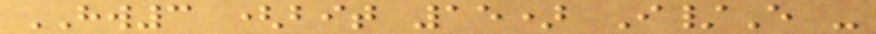HW3 (bit 15) I/E -
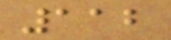112
